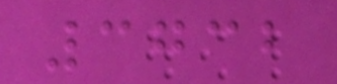3732
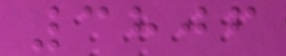3806
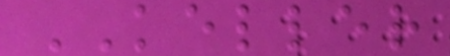KELLER
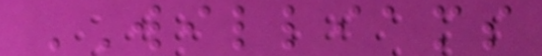WILLIAMS
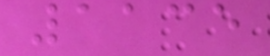1135
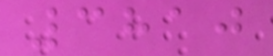3810
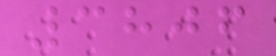3806
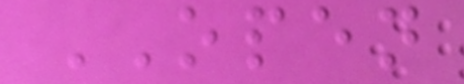OPEN
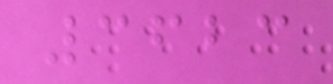3623
